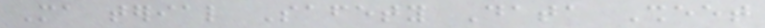Ma terial Safety Data Sheet
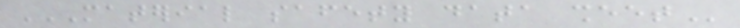MATERIAL SAFETY DATA SHEET
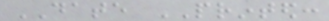DATE PRINTED:
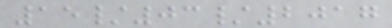15/03/2017
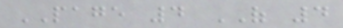PAGE 4 OF 4
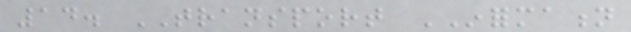14. TRANSPORT INFORMATION
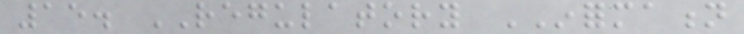15. REGULATORY INFORMATION
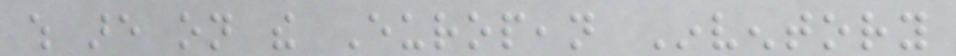which are on the European Inventory
